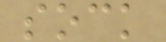sock
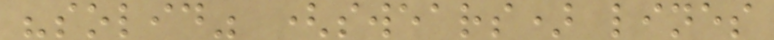"solid" (swears) lines
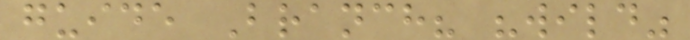guide Branch? "wild"
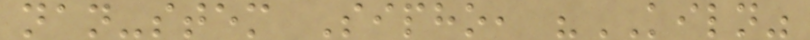nan-stem Sipho, "KILN"
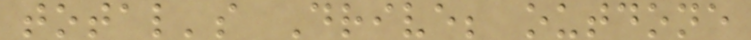total's Drive; outdone
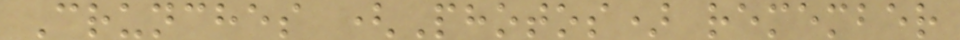Crunches (Photos) remember
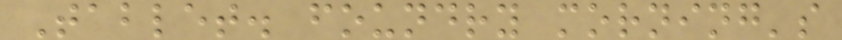Tablet. foundry morning's
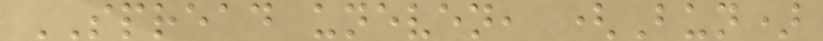SPREAD uneven, (Bun)
